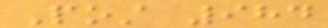Post 984
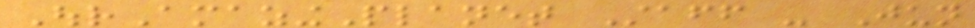OurAmazingPlanet Staff - Jun
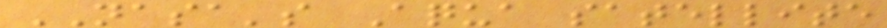NASA's Aqua satellite
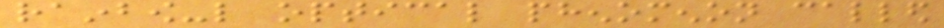rainbow-like optical phenomenon called
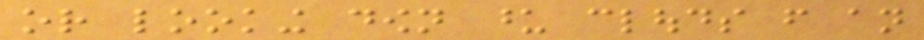or looking down upon clouds from an
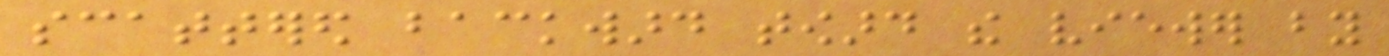scattered backward toward the viewer by
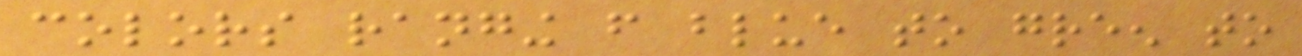colors ranging from blue to green to
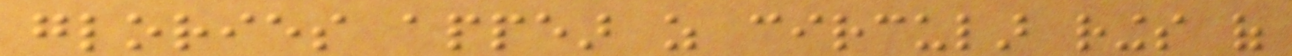glories appear as circular rings of
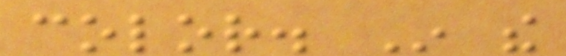color. In the
